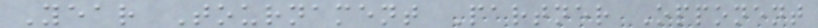Year Tournament Partner Opponent
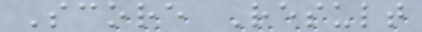Score Result
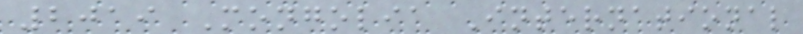2019 Mongolia International
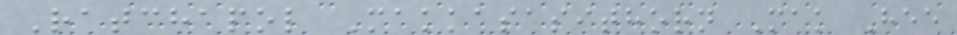Ratchapol Makkasasithorn Mak Hee
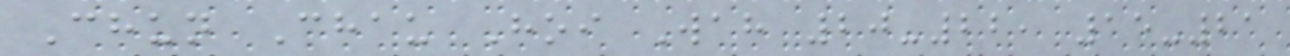Chun Chau Hoi Wah 20-22, 15-21
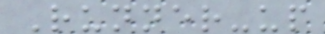Runner-up
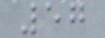57
